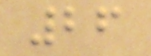26
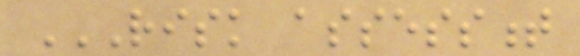RISK ASSESSMENT
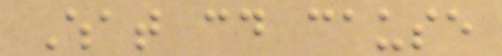What could cause
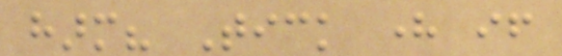harm? Tick here if
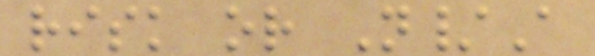risk or N/A
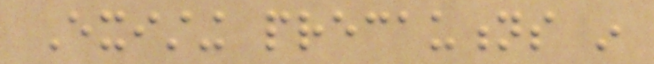Existing precautions in
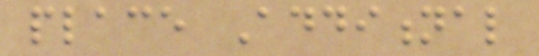place Additional
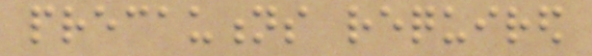precautions required
